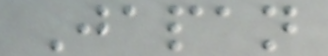Japan
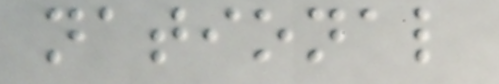national
